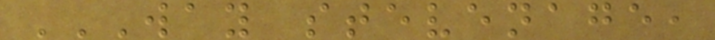WAY STEVENAGE,
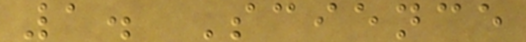1. Science
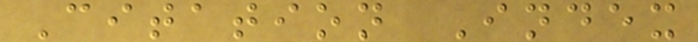Citation Index
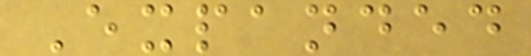Expanded
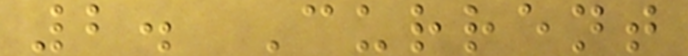2. Current
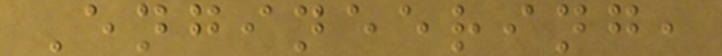Engineering,
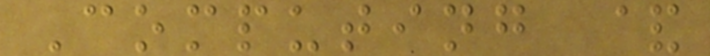Computing &
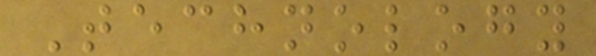Technology
